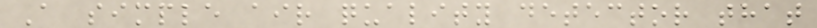A simple air quality detector that
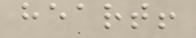heart!
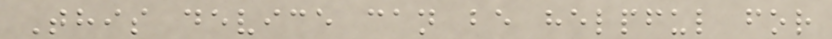This device can be helpful for
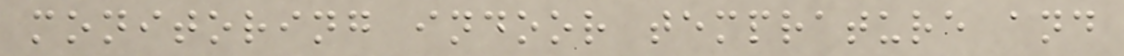monitoring indoor temprature and
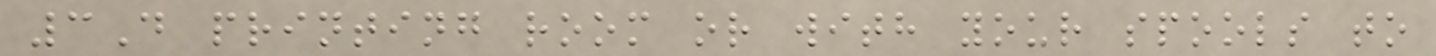3D printing room or with your spools to
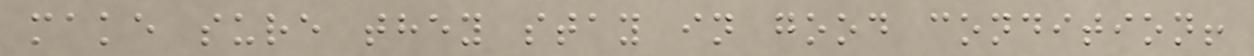make sure they stay in good condition!
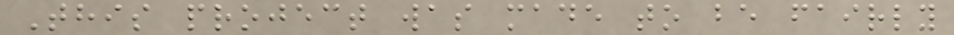This project was made to be fairly
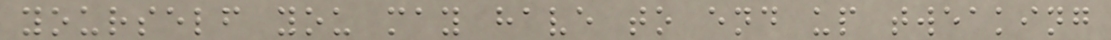yourself you may have to end up tweaking
